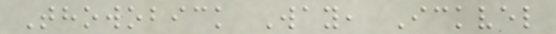Thowobick Way, Ickvel
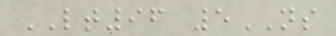LT96 5NS
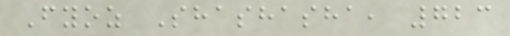Fyoz Shashasha, 723
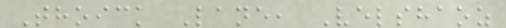Thoick Lane, Velshaoz
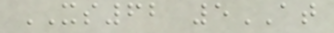XS62 5AT
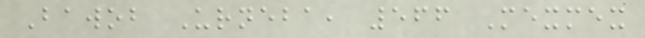Bawob Urneba, 566 Mexmex
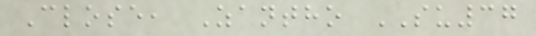Close, Zantho SU37
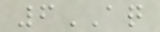6AQ
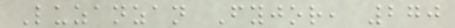Luzanzan Fyjor, 270
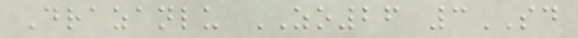Drazanlu ZO26 3SD
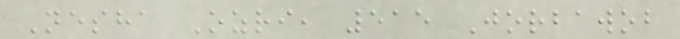Nesha Ozri, 515 Jorbawob
